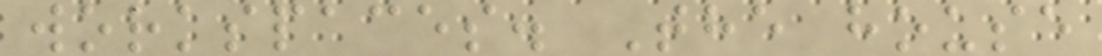workspaces. The house
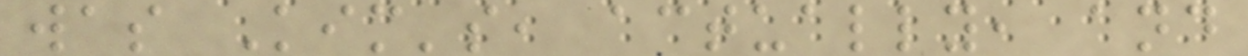was Kim's, actually, and
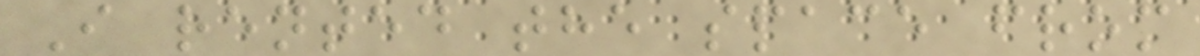I rented the space from
